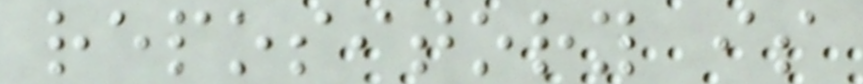repository is
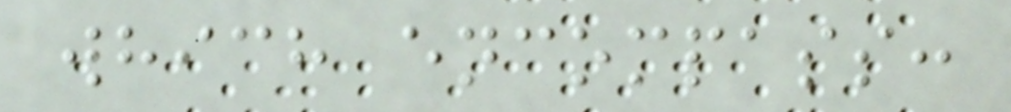which encompass:
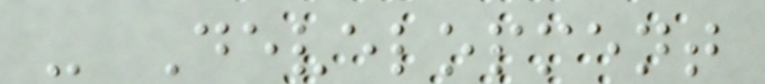- Development
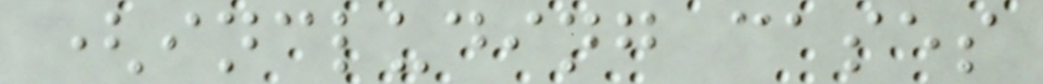(including cases
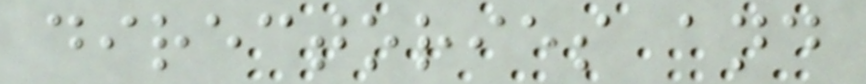directories and
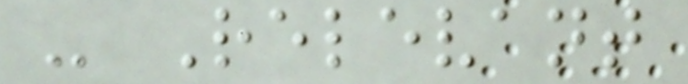- Relevant
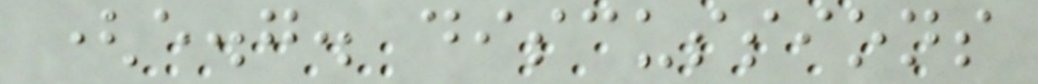(e.g. discussions
